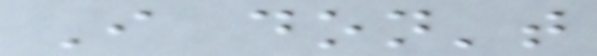I don't
